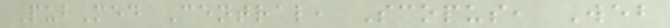PubMed Central, Scopus, Web
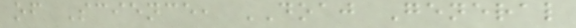of Science, DOAJ General
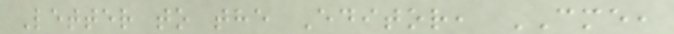Letter to the Editor, CME,
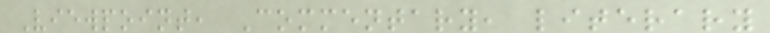Viewpoint, Commentary, literary
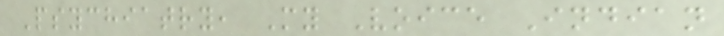Psychiatry, My Voice Indian
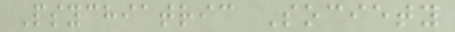Psychiatric Society
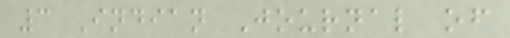3 Indian Journal of
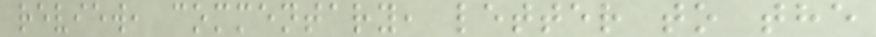review, commentary, letter to the
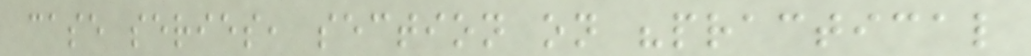case series, section on "practical
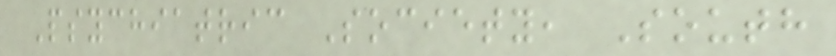Psychiatric Society, South
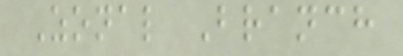Zonal Branch
